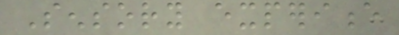Sensory experience
